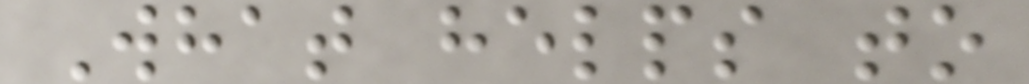What helps to
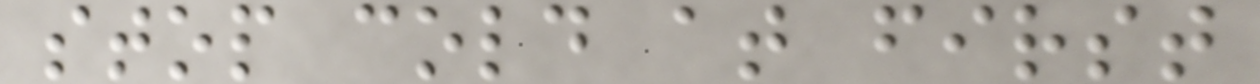stop cold at first
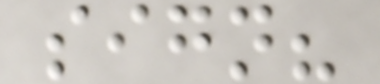sign?
